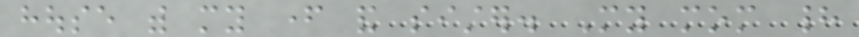house with my father and sister. My mom had
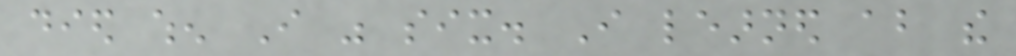died when I was six. I learned about the
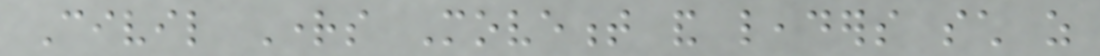Civil Rights Movement and leaders such as
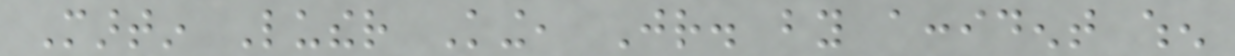Martin Luther King, Jr. by accident when
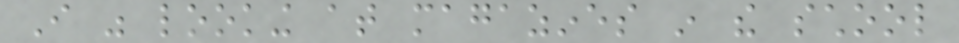I was looking at magazines in the school
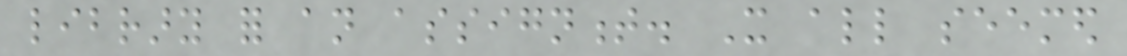library for an assignment. It all seemed
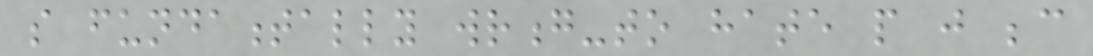so fundamentally wrong-to hate people just because
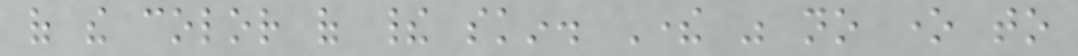of the color of their skin. There was no one to
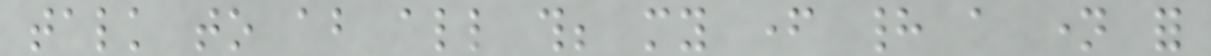talk to about all this; my father had a name for
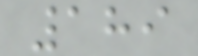189
